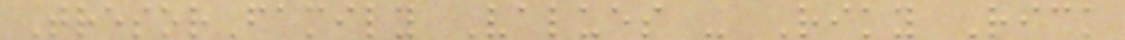TresorFamily Values - Riky Rick
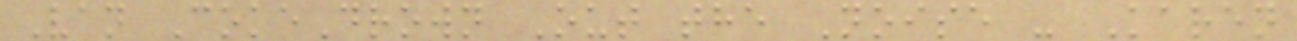Van CokeDrown Out the Noise - Karen
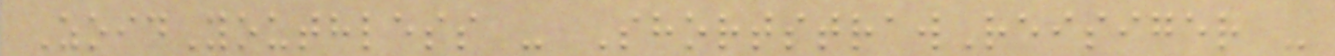ZoidYouthless - ShortstrawReisiger -
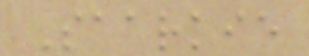Saarkie
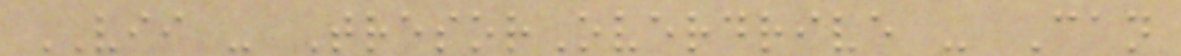VII - TresorOverdrive - Can
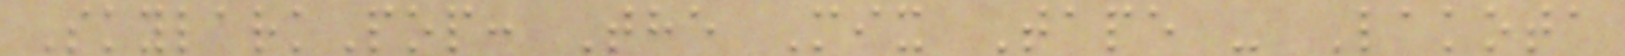SkylarkPop: The Mix Tape - Lakota
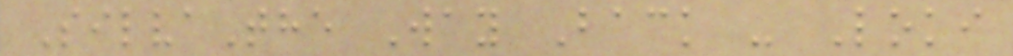SilvaThe Way Back - Loki
